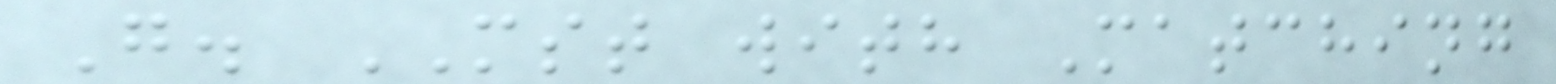G. MST with Matching
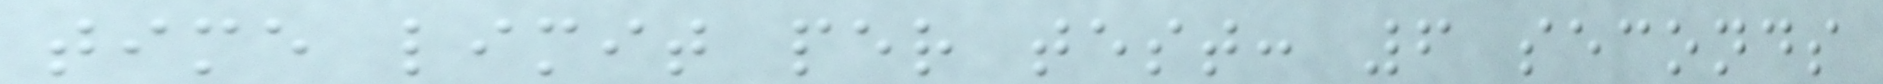time limit per test: 6 seconds
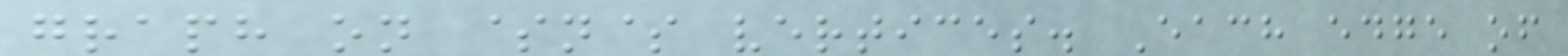graph on $n$ vertices. Each edge of
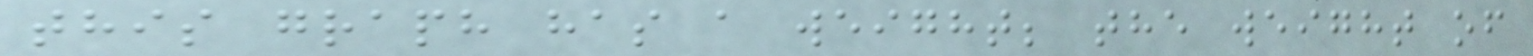this graph has a weight; the weight of
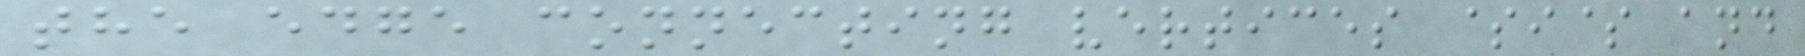the edge connecting vertices $i$ and
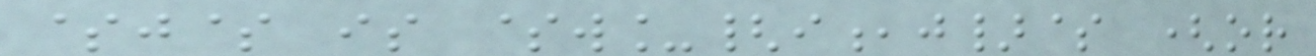$j$ is $w_{i,j}$ (or
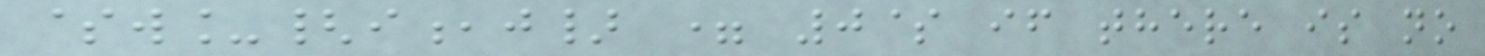$w_{i,j} = 0$ if there is no
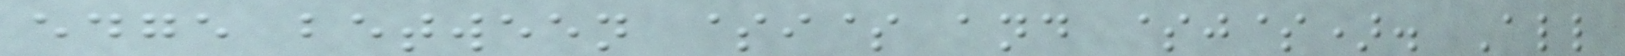edge between $i$ and $j$). All
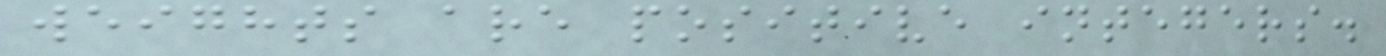weights are positive integers.
